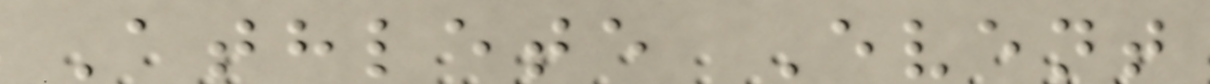Athlete Event
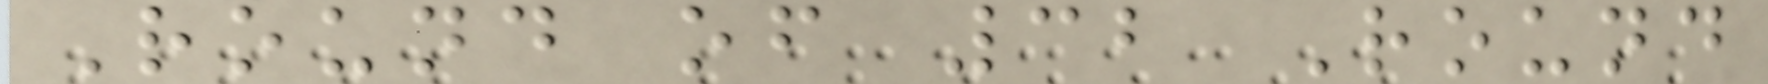Round of 32 Round
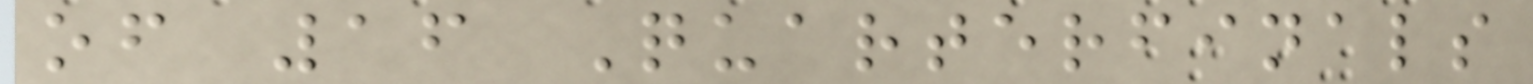of 16 Quarterfinals
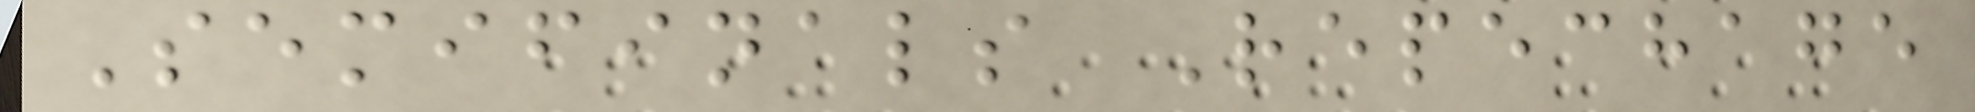Semifinals Repechage
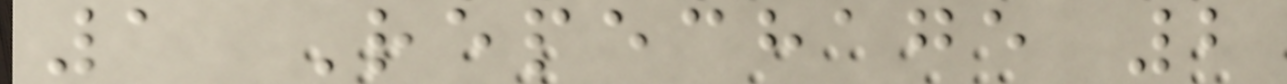1 Repechage 2
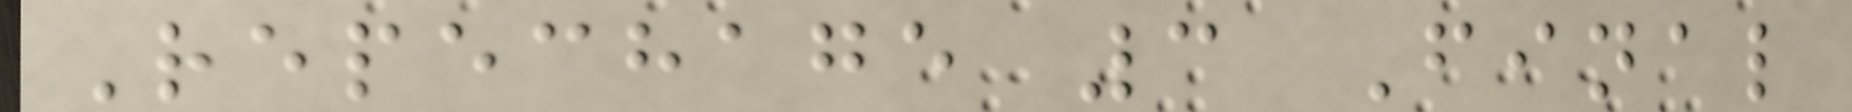Repechage 3 Final
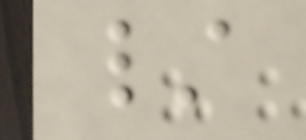/
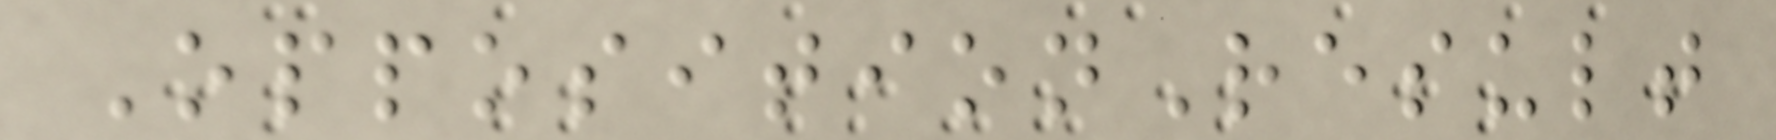OppositionResult
